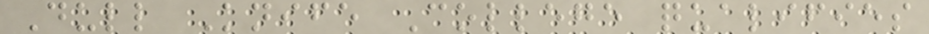Dull Knife College qualifies
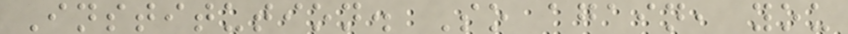Institution. So again, you
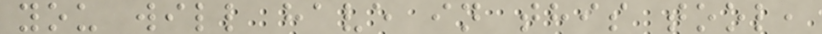you will have in this tool,
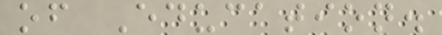of Education.
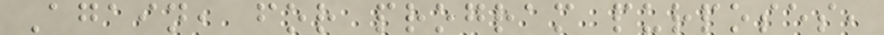Again, for program purposes,
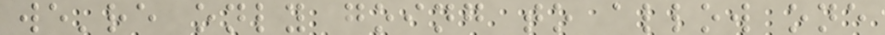we're only going to allow one
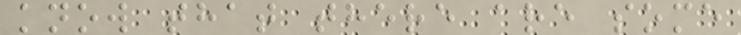know that there are some
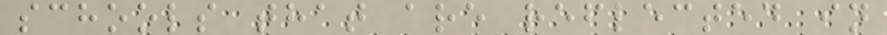schools that are reflected in
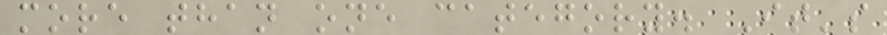more than one category. It's
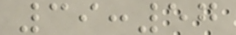39:57
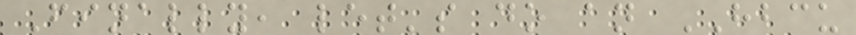Finally, let's do an HBCU
